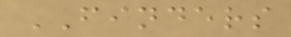FINDERS
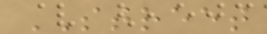STREET
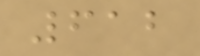612
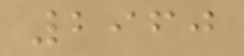2960
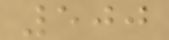500
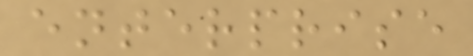enterprise
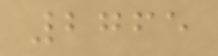2765
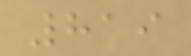819
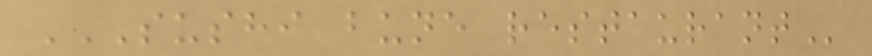SUSHI BUNE RESTAURANT
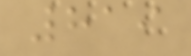819
